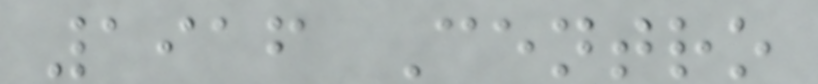1916 Centro
